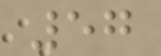57
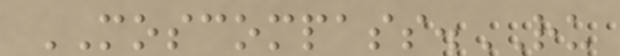MOSCOMPASS.RU
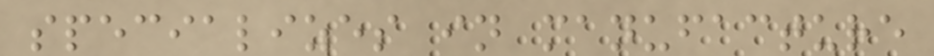specializes in manufacture
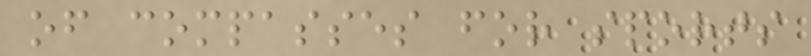of compasses for sports
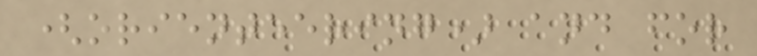(orienteering) and for
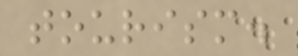tourism.
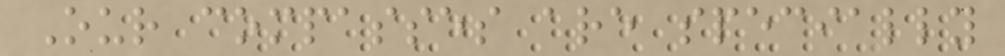Our compasses are specially
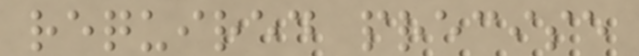required precise
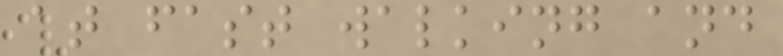at fast walking and
